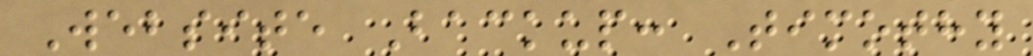Website Backup: Timothy
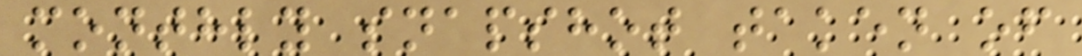monthly snapshot taken of
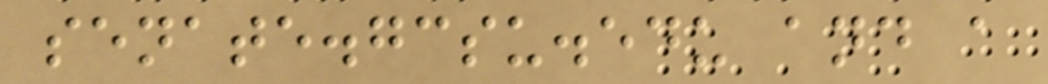senate.gcsu.edu and a
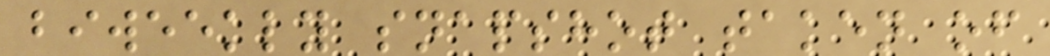biweekly snapshot taken of
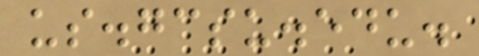us.gcsu.edu.
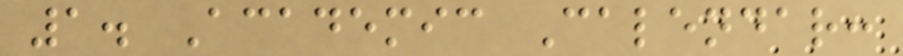1. Academic Calendar:
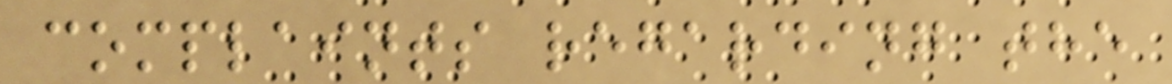complaints regarding the
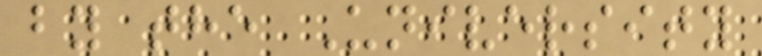by the University
